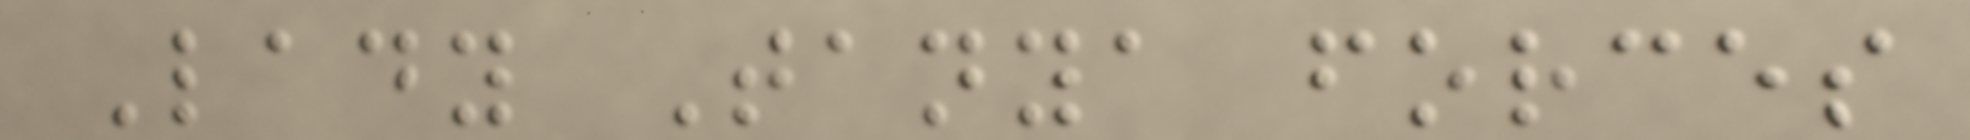Lady Tanya forces
